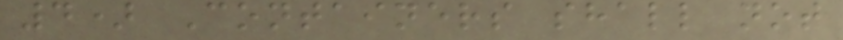4) Containers shall not
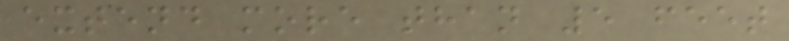extend more than 5 feet
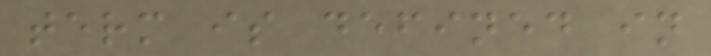term is defined in
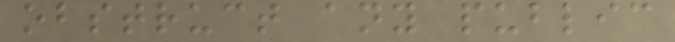obstruct any public
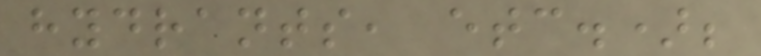hydrants, etc.);
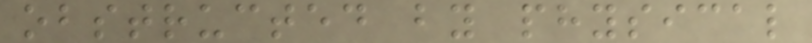obstructed by physical
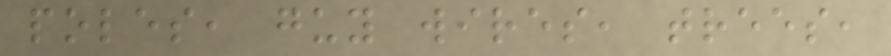poles, guy wires, trees,
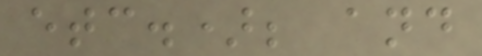etc.); and
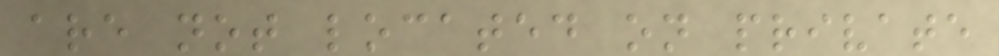are not located on private
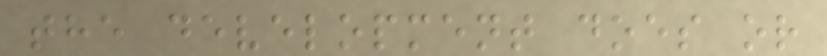the development does or
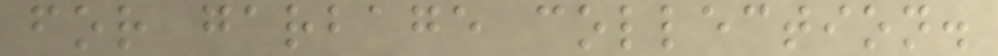for garbage collection.
